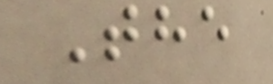The
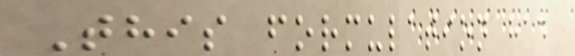This formulation had
